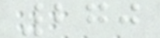270
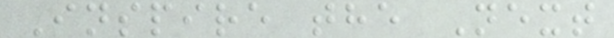Inspire the Next
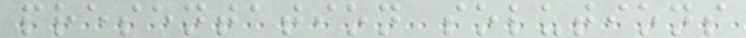presentation solutions
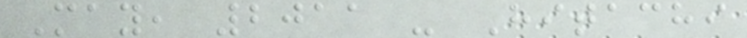May, 2011 - Hitachi
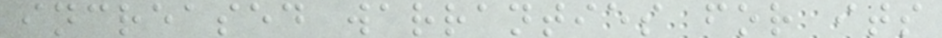increased warranties for its
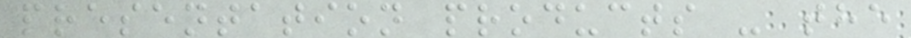presentation products - the
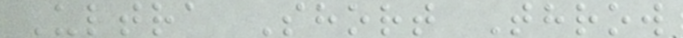Ultra Short Throw
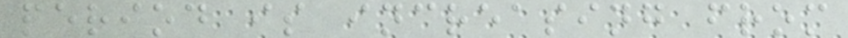period is increasing from
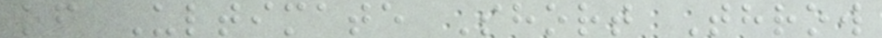of Ultimate Short Throw
